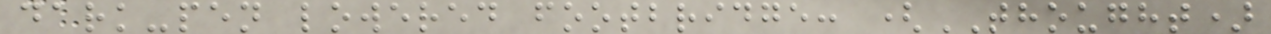dark-pen lowered footbridge: (THOUGHT)
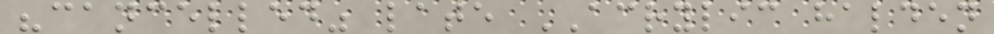"cancelled" late ACRYLIC halden
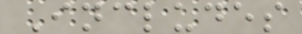Includes
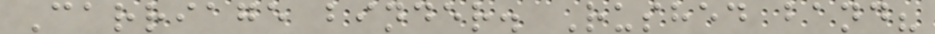Carriage binder. Rushed band?
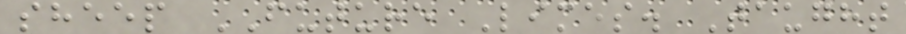sheep FUTURE Limes. Taught
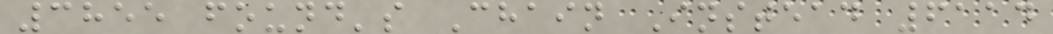3855 found's Chain Instead 6114
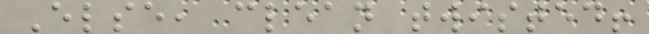Else, clean twisted!
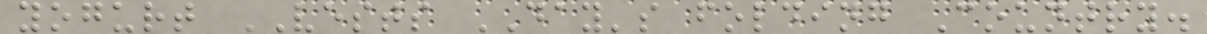yogurt VESTS DAY's folding Country.
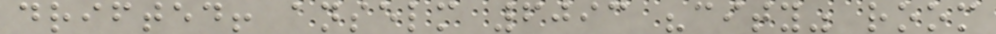drifted! anselm 6093 "city" room
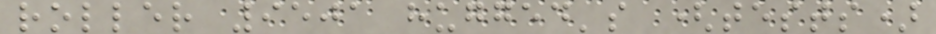roller 9501 hugged's (tests)
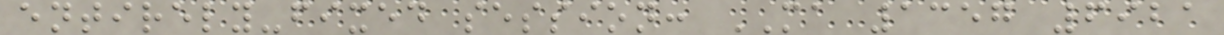entirely-fixed session: MA 1357 6921
